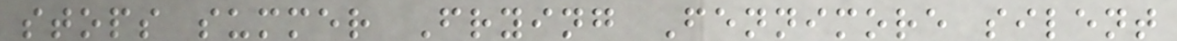stops summer Frying Fennimore silent
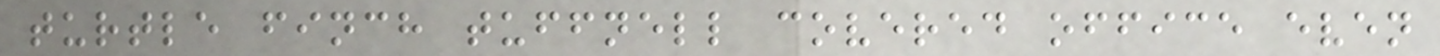turtle finch tuffnell covered office even
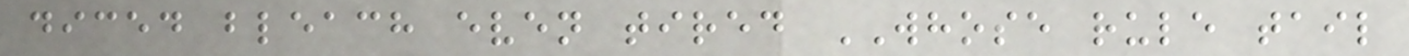diced bleach even tired WHOSE rule tail
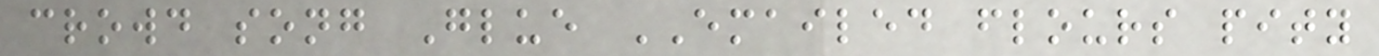crowd song Glue EMAILED flours pity
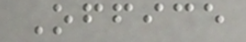Office
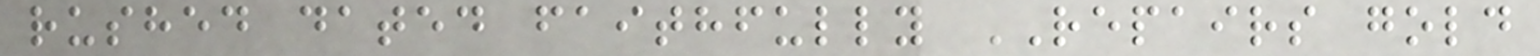rushed dated faithfully REPAIRS gold
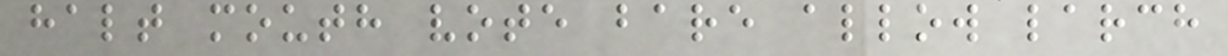halt mouth vote bare allow larch
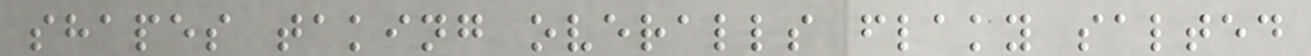shapes taking overalls flaky salted
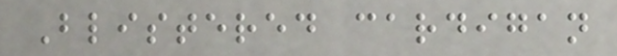Blistered cardigan
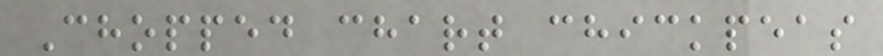Chopped chart chickpeas
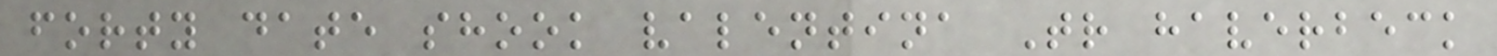forty date shook valentina Tr haverbeck
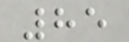85
